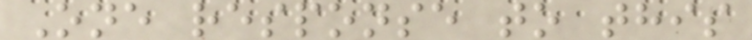One response to this
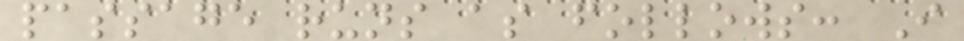passage runs as follows: I
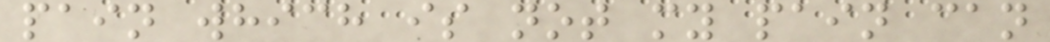pain which is not my pain can
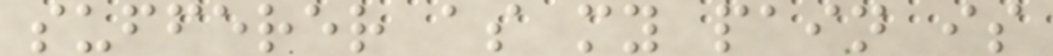sufferer as my pain is
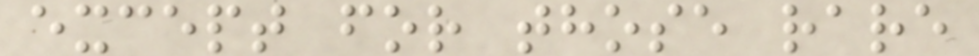except for those rare
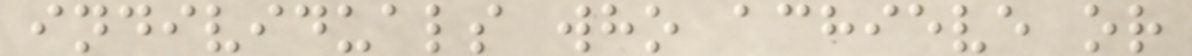individuals who achieve or
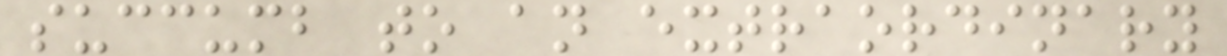succumb to an extraordinary
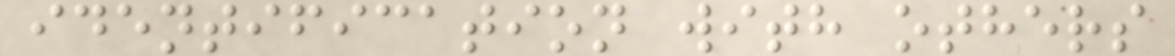identification with others
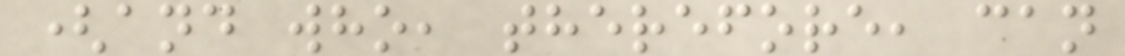(and who, therefore, can
